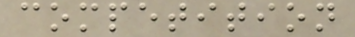competition
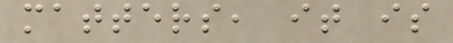matters, it is
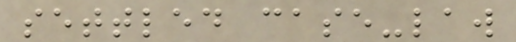settled case-law
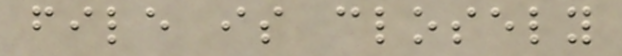file is closely
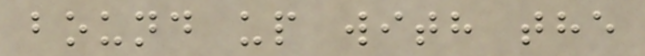bound up with the
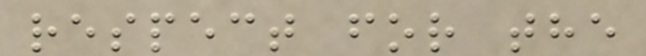respect for the
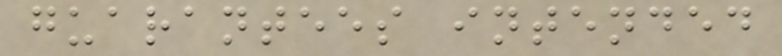guarantees intended
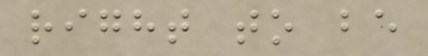right to be
